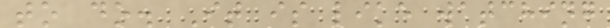to do. It is like watching
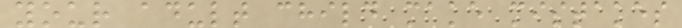your adult child make mistakes
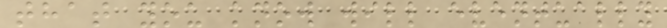that you know will eventually
